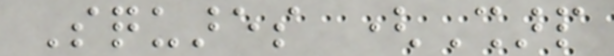Squares (Sharp
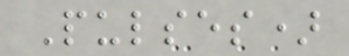Pulses)
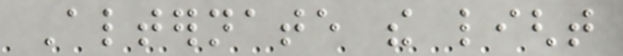Alternate the light
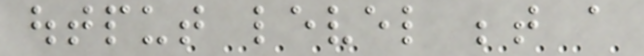output level between a
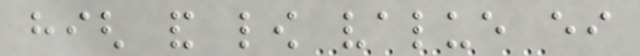high and low value either
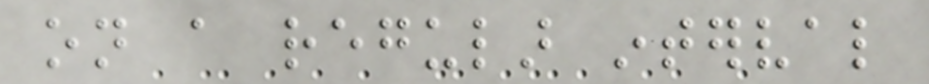on a regular interval
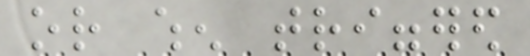or when triggered
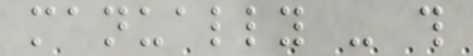manually - this
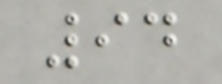94
